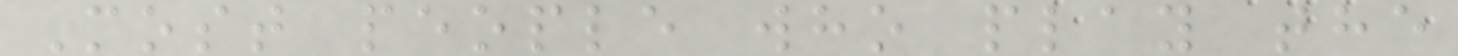Most people who play the
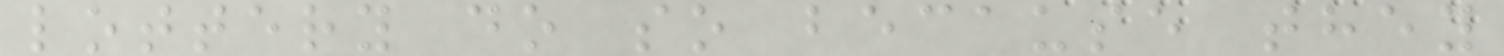lottery do so because they
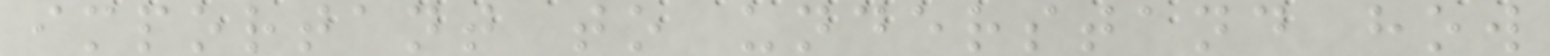important to understand how
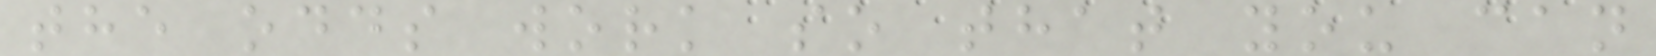the odds work so that you can
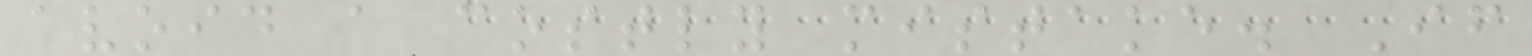avoid a costly mistake. If
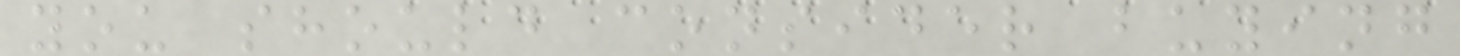you should consider buying
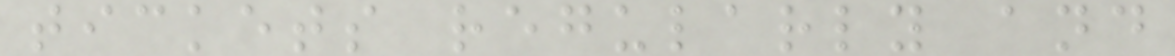tickets regularly and
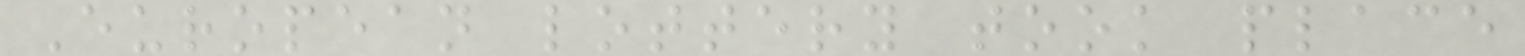European lottery took place
